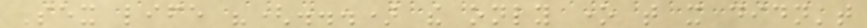Sex life "(...) the only one that it didn't
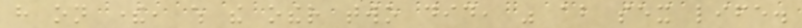have on there, which the other two did, was about sex life.
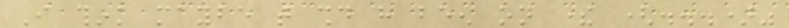I think maybe that should have been on there (...)"
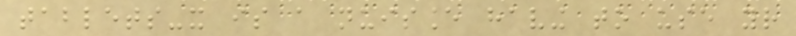tablets-it is a nuisance having to use your
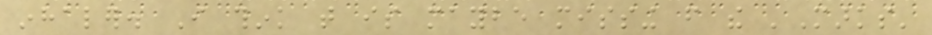inhaler. I think that is maybe missing from the 'Marks'
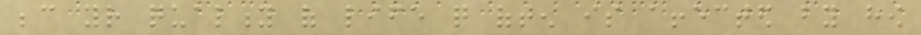because your quality of life quite often is affected by how
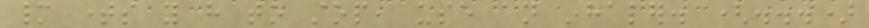many times you have to stop, use an inhaler. (...)
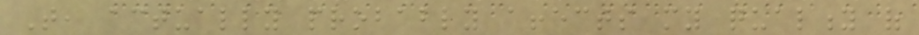That, actually probably affects my quality of
